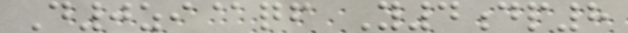D0zi@qf Y4dp8
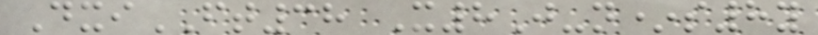DxiFT38 X8J-n*s8y
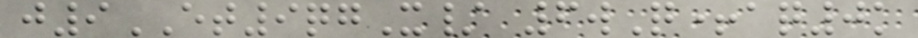j9ET9qgX/ 6wQ+aq0k
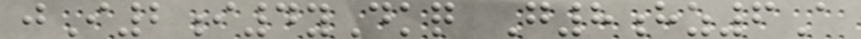jI2i4yDkq G8hz6A
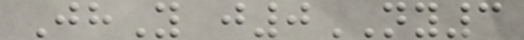JhY j0NY3
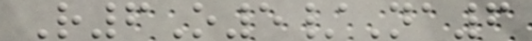R6O5/Na6
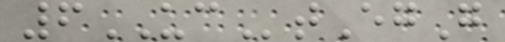6UCtEgG
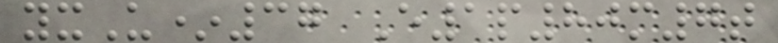yxU*37 E1p80m7t
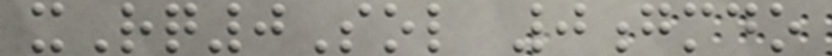xRq0Sol 0gmdo
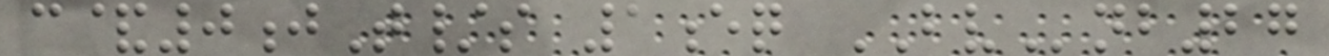c&0jT/s 1eq BVnb27
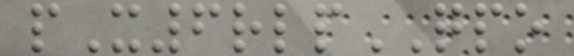pX6rlpQPO
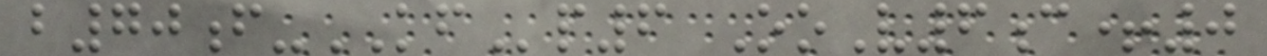b70f-KFp6 OoV6c+0
